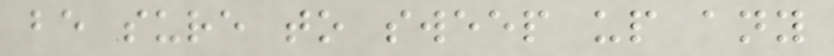be sure to sweep up any
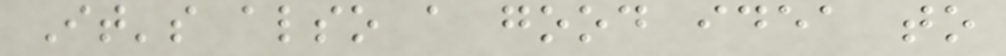It's also a good idea to
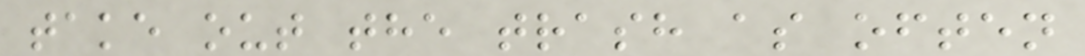take out the trash as often
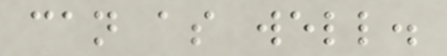can as well.
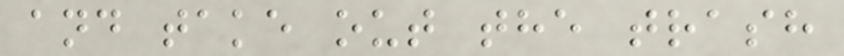and take out the trash
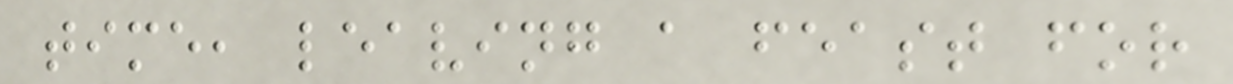time, leaving a feast for
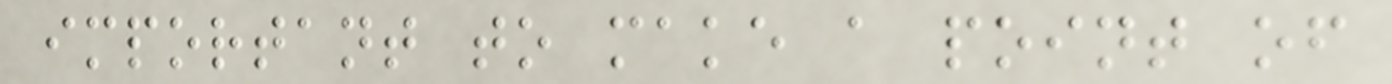important to make a point of
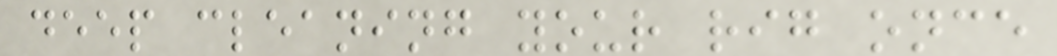deep cleaning your rig once
